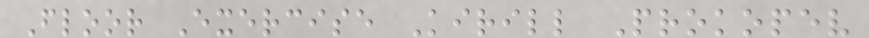Floor Exercise Kirill Prokopev
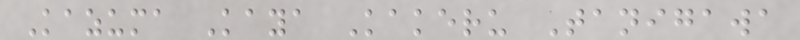Kazuma Kaya Kakeru Tanigawa
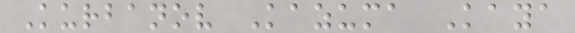Kurbanov Kazuma Kaya
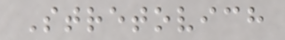Stretovich
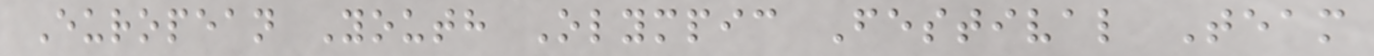European Youth Olympic Festival Team
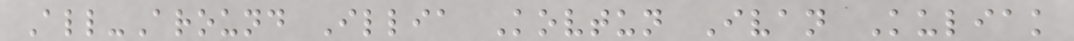All-Around Illia Kovtun Ivan Kuliak
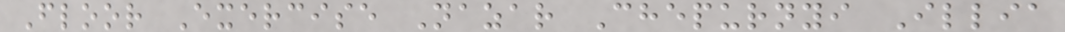Floor Exercise Nazar Chepurnyi Illia
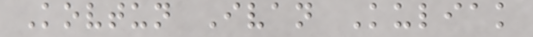Kovtun Ivan Kuliak
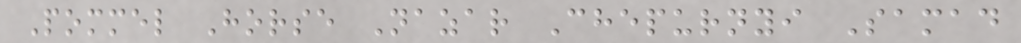Pommel Horse Nazar Chepurnyi Samad
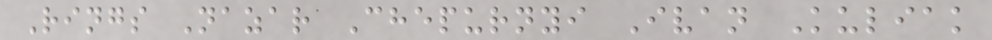Rings Nazar Chepurnyi Ivan Kuliak
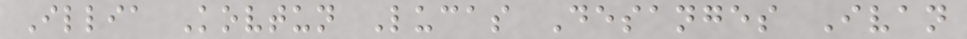Illia Kovtun Lucas Desanges Ivan
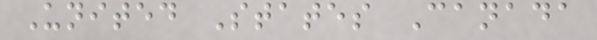United States Canada
